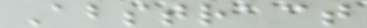Abstract
